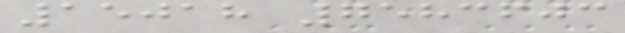15018 7583603
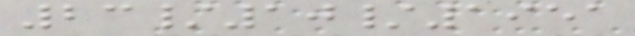23/10/1951
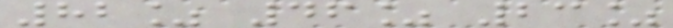82% 46% 23%
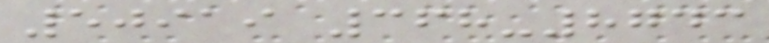50919 368-8743
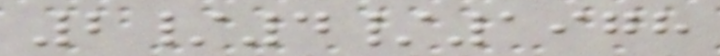2/4/1978
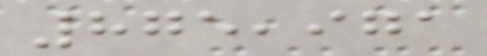875,971
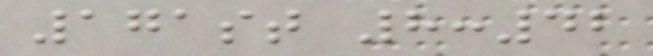171st 8:42
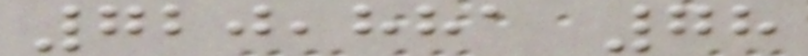720,881 78
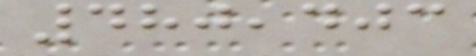480,403
